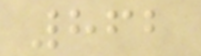862
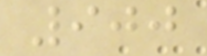900
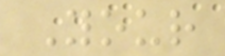Your
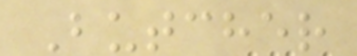Butcher
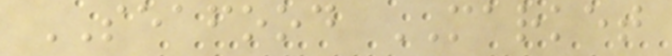SEAFOOD MARKET
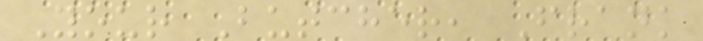Your Butcher, Frank
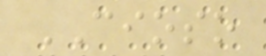CIOSO
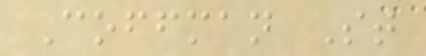Coffman St
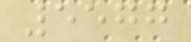5577
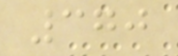370
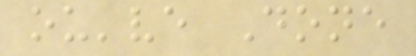ou've Done
